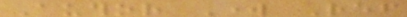Author Work Ref
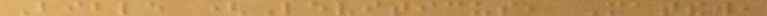Bible (Leviticus, Matthew,
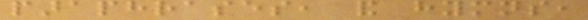paraphrases, and hymns,
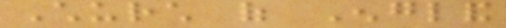Church of England
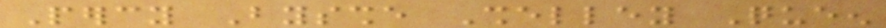Percy Bysshe Shelley Queen
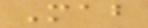Mab
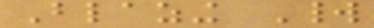Blazing World
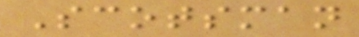Scotsman
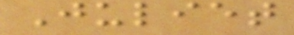Juliet
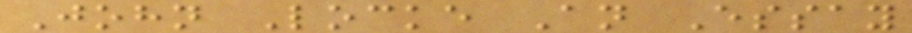John Locke An Essay
